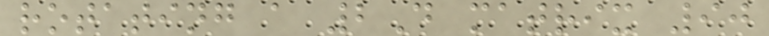rotating a 2D matrix 90
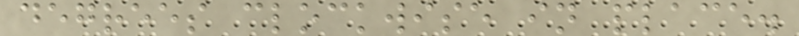degrees clockwise in place.
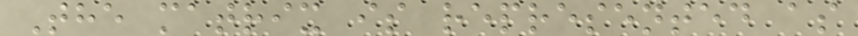The matrix is represented as
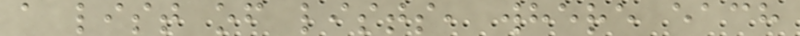a list of lists, where each
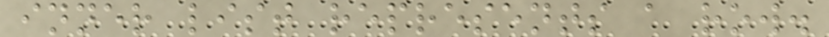inner list represents a row.
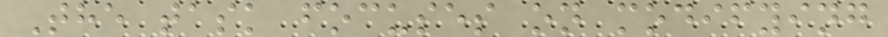The task focuses on modifying
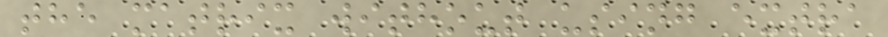the matrix without using extra
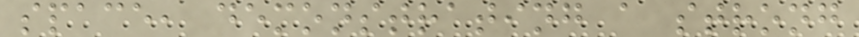space, demonstrating a strong
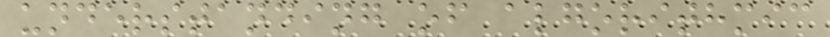understanding of algorithmic
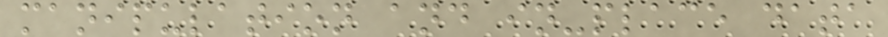manipulation and in-place data
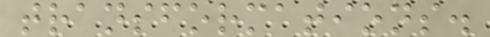transformations.
